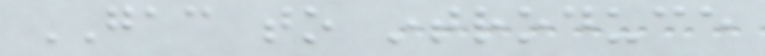GAC to introduce
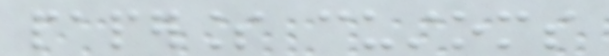paperless customs
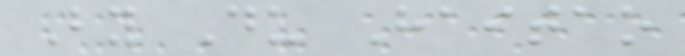By Du Haitao
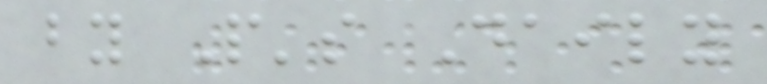by People's Daily
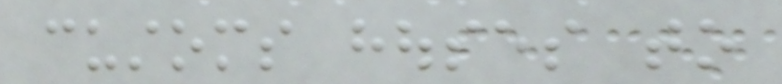customs houses to
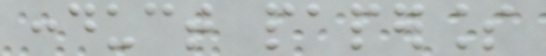conduct paperless
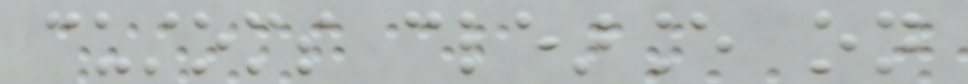customs clearance on
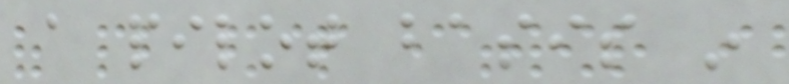a pilot basis in
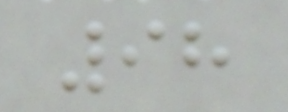98
